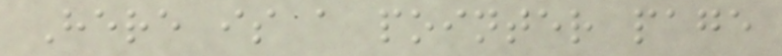Here is a pointer page
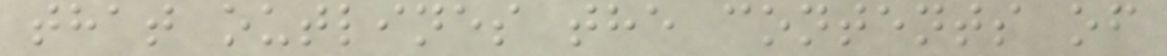that outlines the contents of
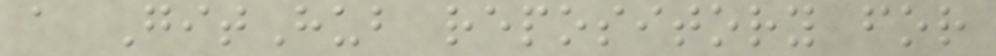a GitHub repository for
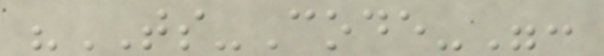"TS-Code-":
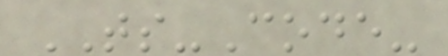TS-Code-
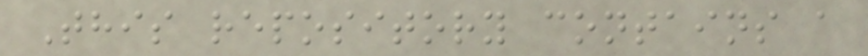This repository contains a
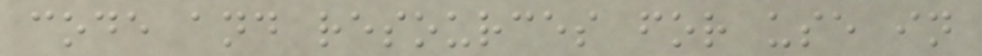code and resources for use in
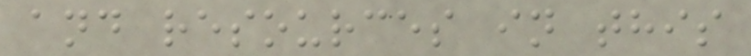and resources in this
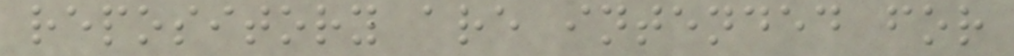repository are intended for
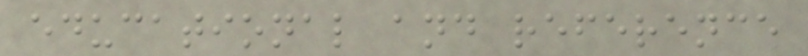educational and reference
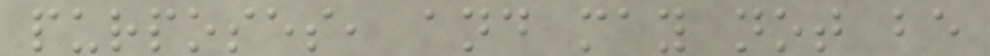purposes, and may not be
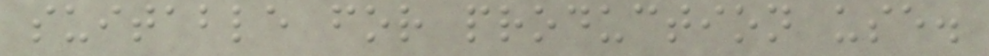suitable for production use.
